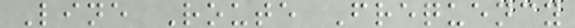Line Route Frequency
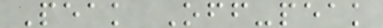Peak Off-peak
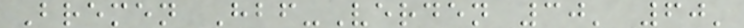Bremen Hbf-Verden 30' 60'
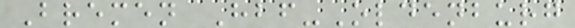Bremen Hbf-Oldenburg
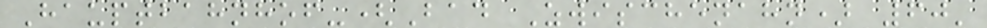Hauptbahnhof-(Bad Zwischenahn) 60'
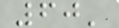60'
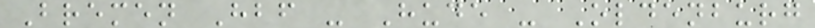Bremen Hbf - Hude - Oldenburg
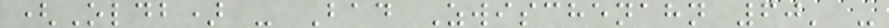(Oldb) - Bad Zwischenahn 60' -
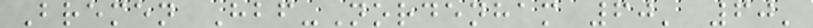Bremen Hbf-Nordenham 60' 60'
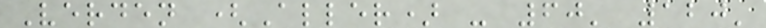Verden (Aller) - 60' 120'
